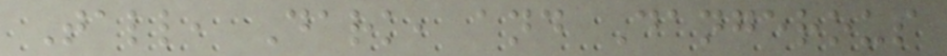Tall, Dark, and Dangerous
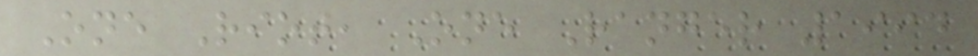One Riot, One Ranger 1994
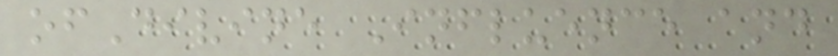ofDivine Influence and
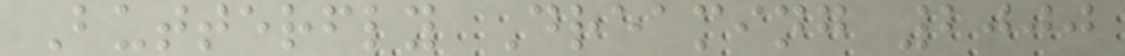Butterfly Dreaming 2000
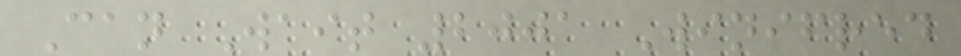Can Wait 2001 Winifred
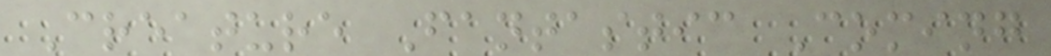Creature Fantastic Coming
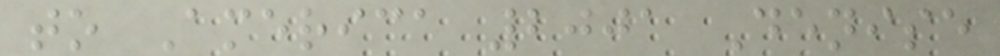to America 2001 Denise
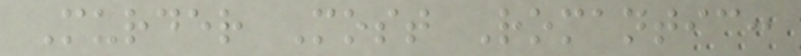Murder Most Romantic:
